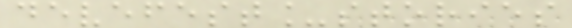devefest_stories
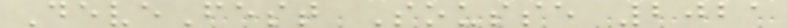DeveFest Sousse 2021
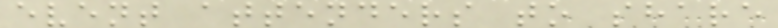event attenders to share
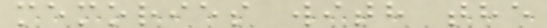memories with the
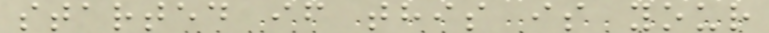started if this is your
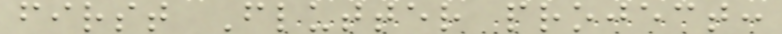first Flutter project:
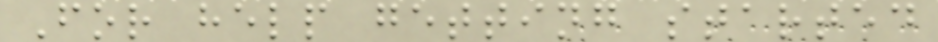For help getting started
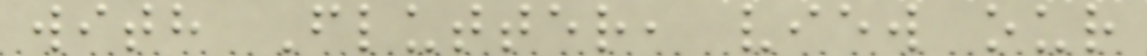with Flutter, view our
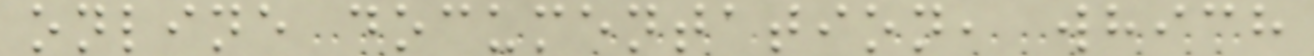online documentation, which
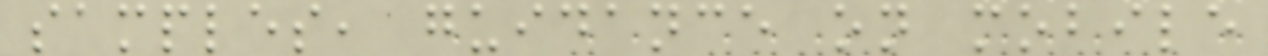samples, guidance on mobile
